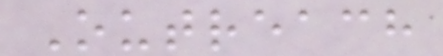Outreach
